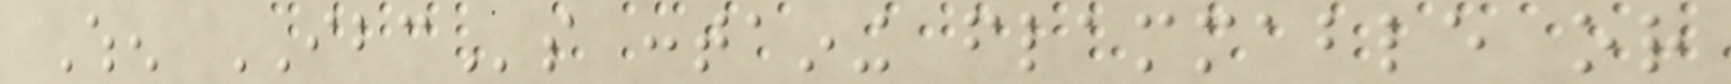When IBCs containing flammable or
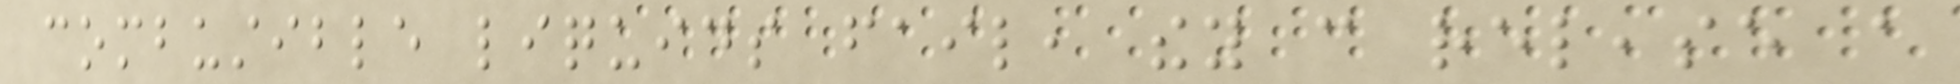combustible liquids fail, they can release a
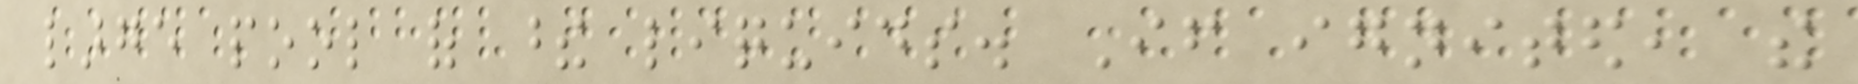large pool of these liquids. If ignited, the
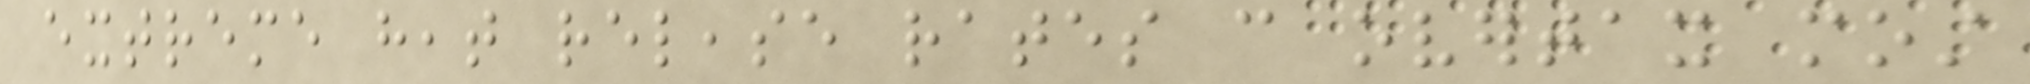extreme heat release rates can overtax most
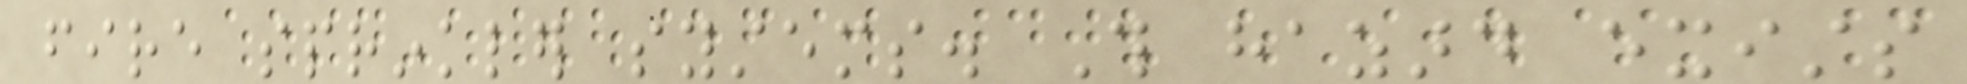fire sprinkler systems. This hazard exists
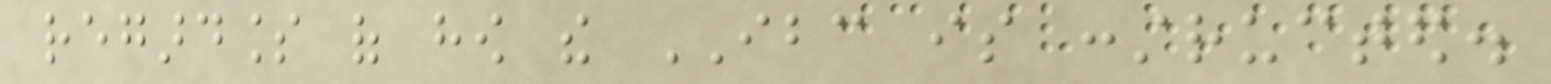regardless of how the IBC is constructed.
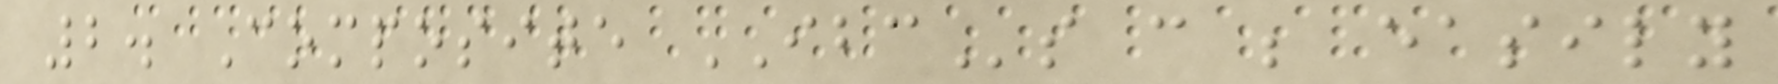2. Composite IBCs can be easily
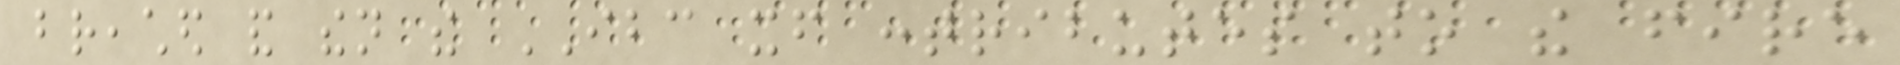breached and then the IBC itself contributes to the fire
